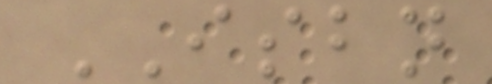ISBN
